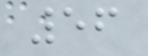56
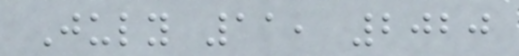July 11, 2020
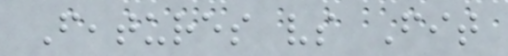Features vs Fit
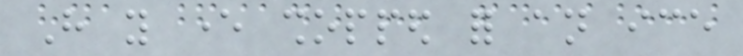Have you ever shopped for an ice
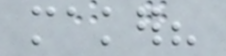maker?
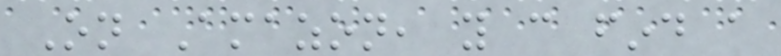On Amazon, you can find a
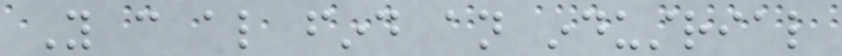You can also find an industrial
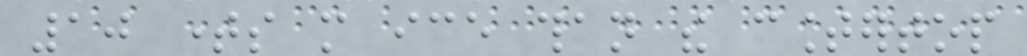10 times more ice than the countertop
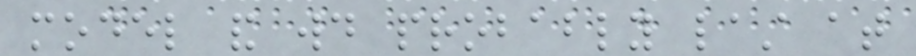model and would probably last at
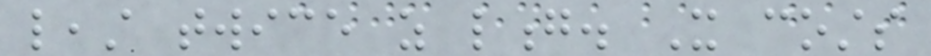least twice as long. It costs
